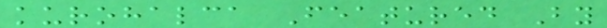kurohalca Featured By
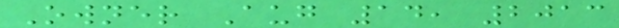Owner Aug 14, 2013
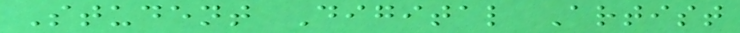Student Digital Artist
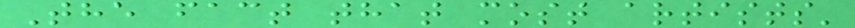The fact that most artists'
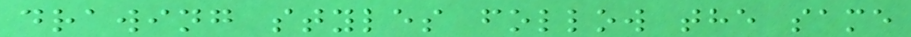drawing styles follow the same
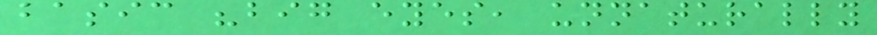basic "big eyes, unnaturally
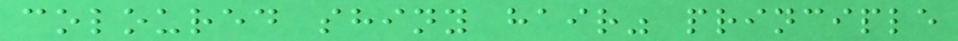coloured shiny hair" principle
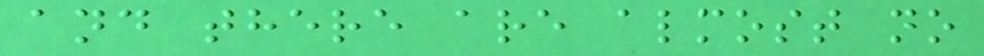and there are almost no
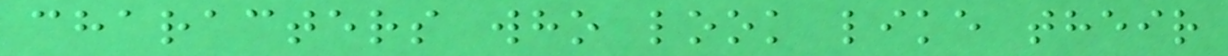characters who look like their
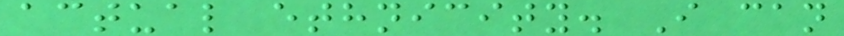actual ethnicity. I can
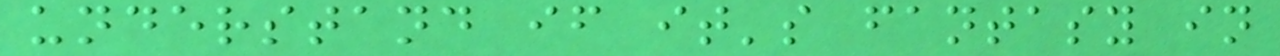understand if it's fantasy in
